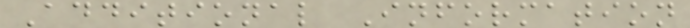Additional Information
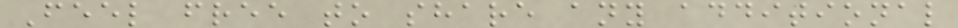Feel free to share any additional
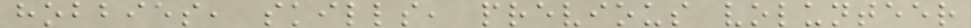hobbies, skills, previous volunteer
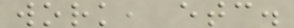work, etc.
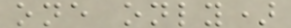one only)
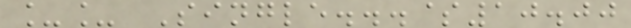__ Single...$10.00
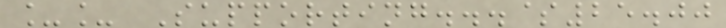__ Supporting...$25.00
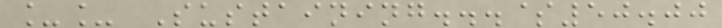__ Sustaining...$50.00
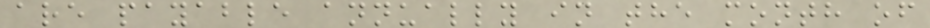are payable annually in the month of
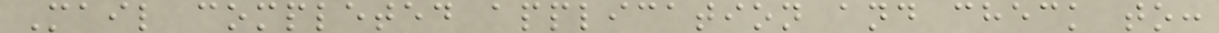Mail completed application and check to:
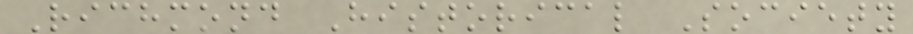Richmond Historical Society
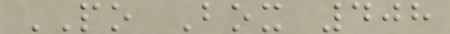PO Box 408
